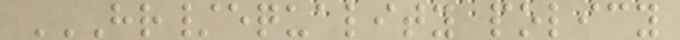HR/EQUALITY POLICY
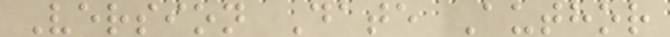Version Date Author
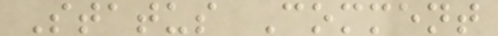Status Comment
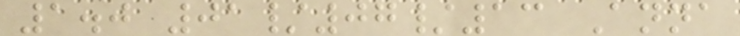1.0 01/07/13 Anna
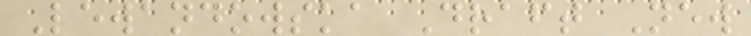Lewandowska Draft New
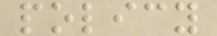policy
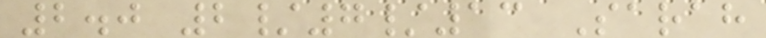2.0 2/7/13 Sarah
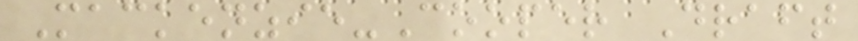Mackenzie-Cooper Draft
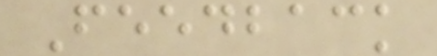Feedback
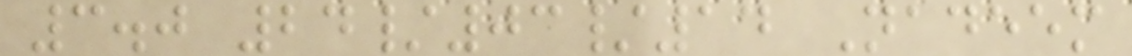3.0 24/03/14 Nadeem
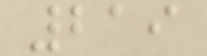219
